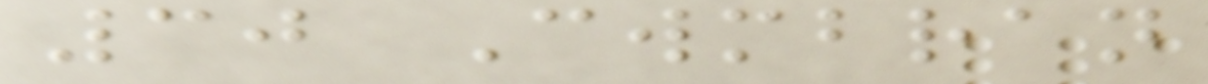30 Cwmbran
